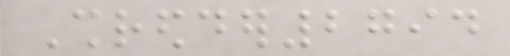Shredder2794
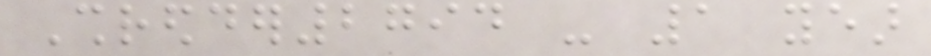Shredder2794 - 1 year
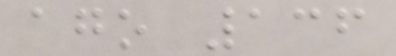ago 136
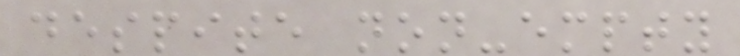despite non-empty
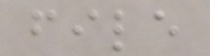file
